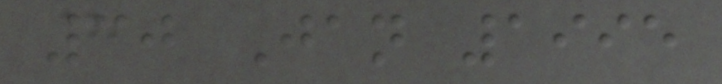30 Jan 1995
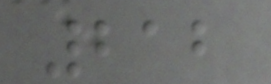212
